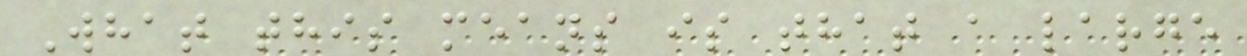What this means is that a large
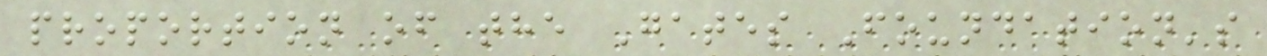proportion of the Gates Foundation's
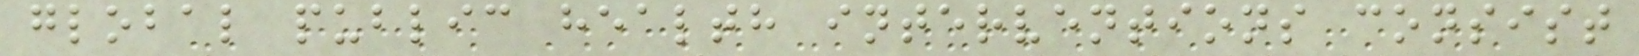global public health interventions consist
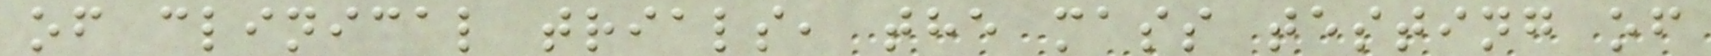of clinical trials, the mass testing of
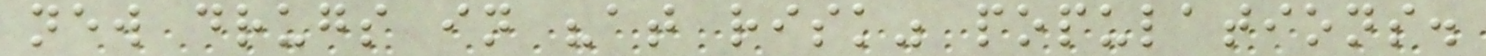new drugs in "at risk" populations.
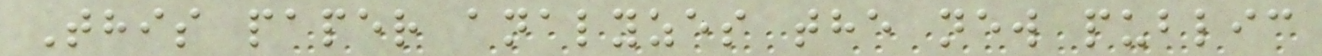This paper analyzes the new public
